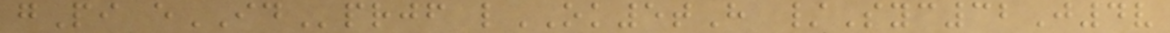gPi eIDprjf lOK5tH /Syc32J4v
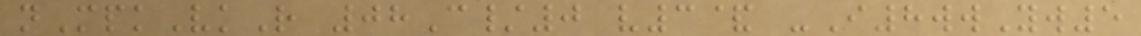nMpkVkR 08C/0 v3& -I8wwYw5
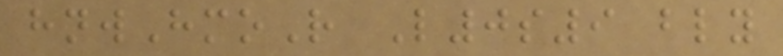hnwHmoR L0s9 bly
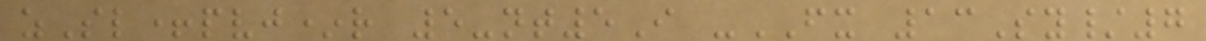zSl+pvj*r 5-nt5I -FX 13Sy/7
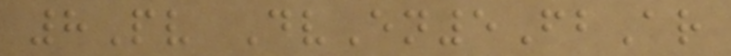8Pv DvEn5FbAr
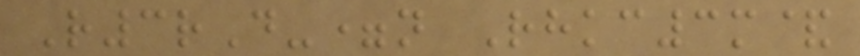R3rD-=n Rhkc3m&
